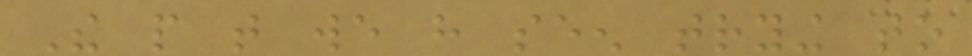The people that we have seen trying to
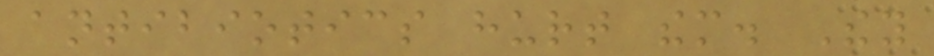antibiotics hurt them. They
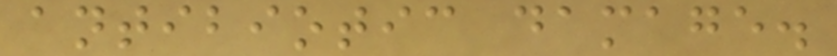antibiotic damage.
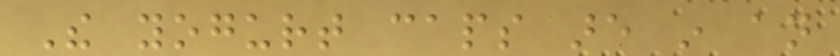The yogurt caps are in an
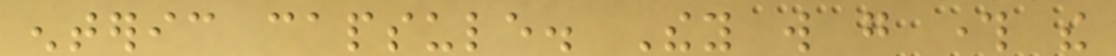enteric capsule. They will go through the
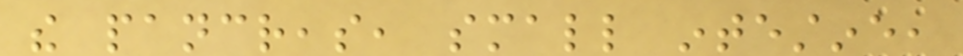the pancreas, small intestine,
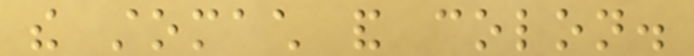the stomach and colon.
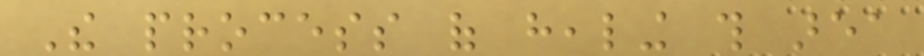The process of healing this area
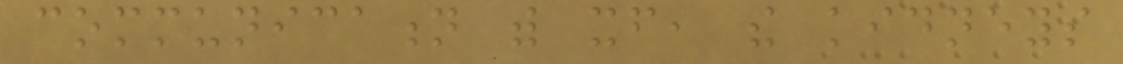communication with itself, the kidneys
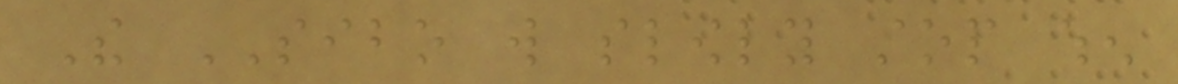The SIBO will slowly stop when
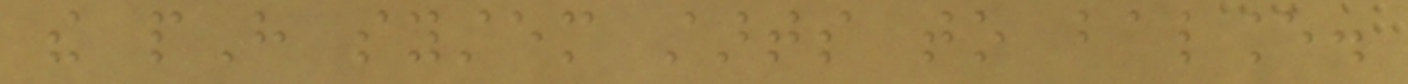the pH system starts to balance.
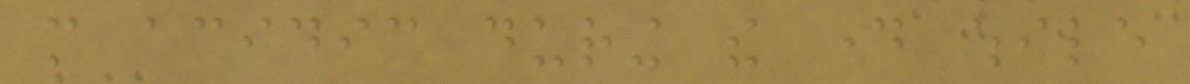more acidic during the day while
